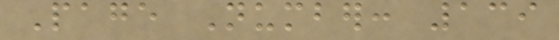Page Number: 139
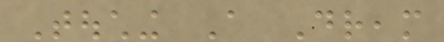Touching A Dream
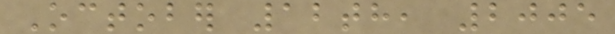October 12th, 2005
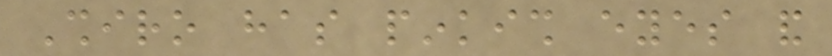Shiro has pinkish eyes and
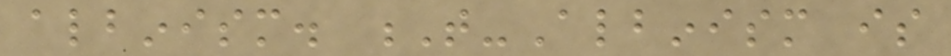albinism. T-Albinism is
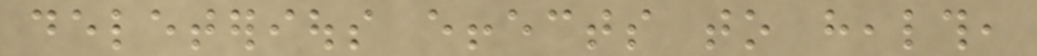deleterious effects to health,
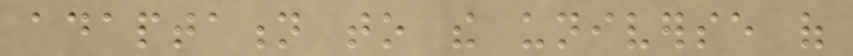adaptation to the universe of
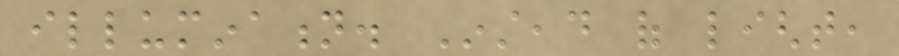illumination. Instead of light,
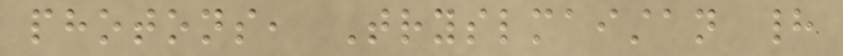photons, Tryslmaistan had
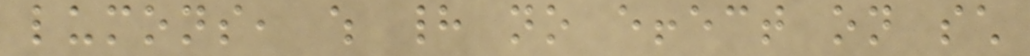lumons, which had no effect on such
